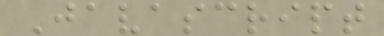Javascript
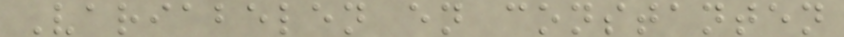Variabelen en constanten
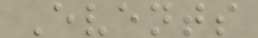Events
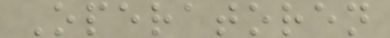Operatoren
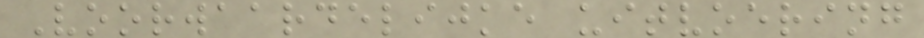Voorwaardelijke uitvoering
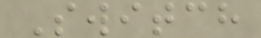Switch
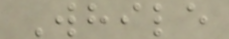While
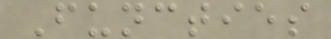Functies
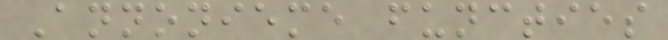Annonieme functies
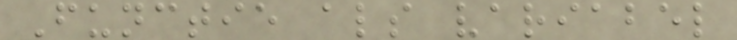Functie als variabel
